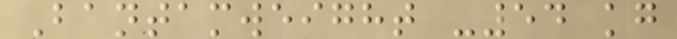Bantamweight -54 kg
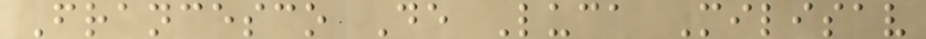Francesco De Luca Milisav
